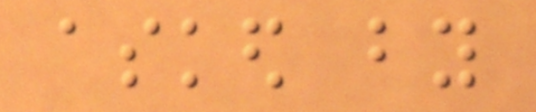asked by
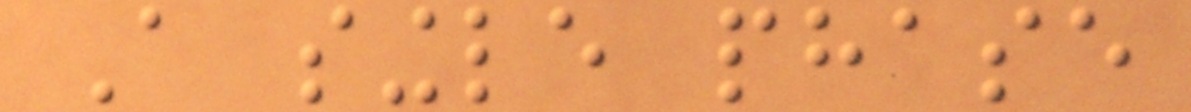A single phase
